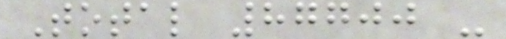Total 87700 -
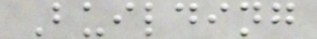Building
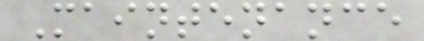Maintenance
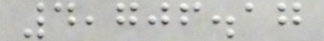4,706.17
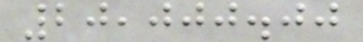20,000.00
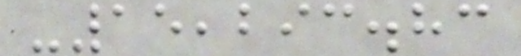-15,293.83
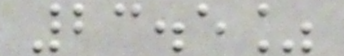23.5%
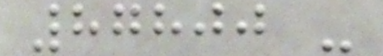87800 -
